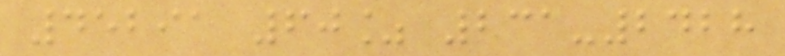45291 60% 231-2428
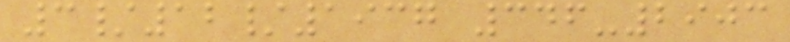3/12/1937 346-2903
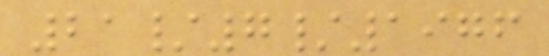21/7/1976
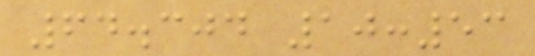64.304 10:53
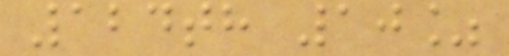124th 10%
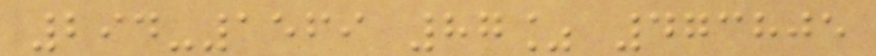294-1569 87% 473805
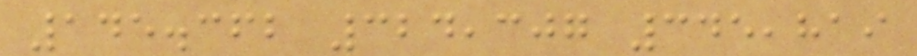145.362 324,307 345,819
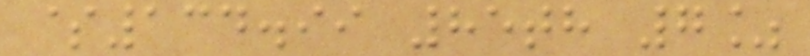$134.99 85th 7%
